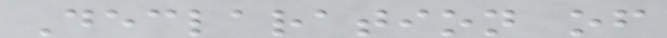Declaration of
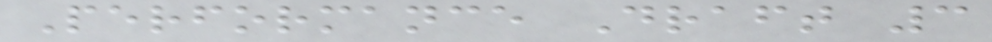Performance Draft 3
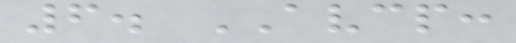6. AVCP:
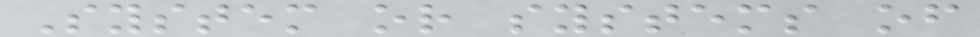System or systems of
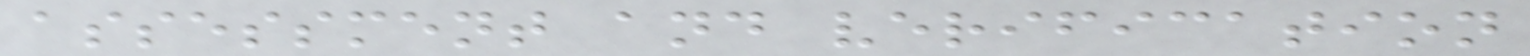assessment and verification
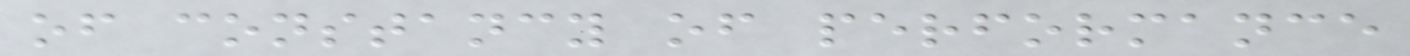of constancy of performance
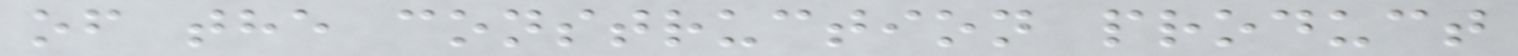of the construction product
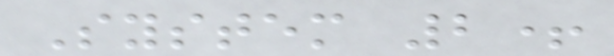System 2+
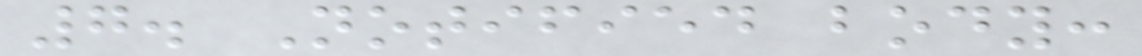7. Notified body:
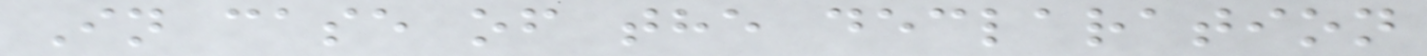In case of the declaration
